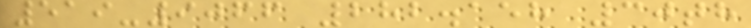519-9066 282.158 30th
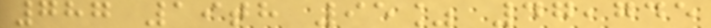787 19th 95% 47,745
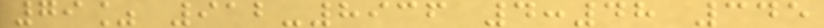79% 912-8936 4:48 345
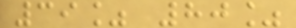39% 80%
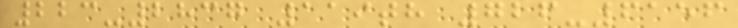223-2837 119th 726-6156
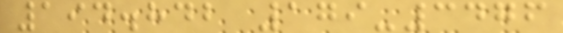194.842 179-3476
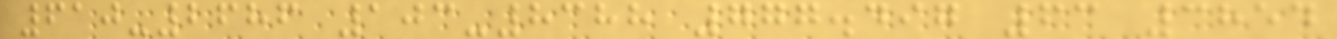610-2686 103-8388 777.497 63 3854
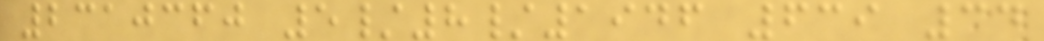2310360 5/8/1946 639 34
